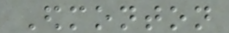Edmonton
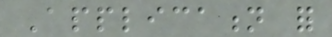Application for
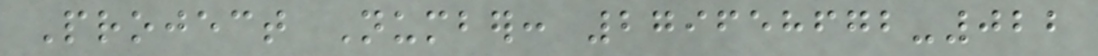Project Number: 279658672-022
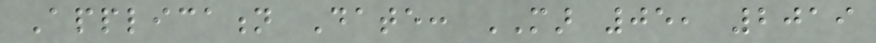Application Date: MAR 05, 2019
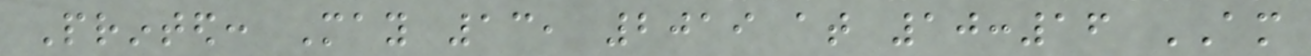Printed: May 13, 2019 at 10:16 AM
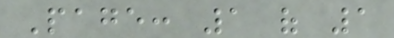Page: 1 of 1
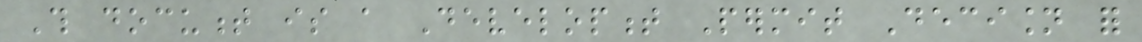This document is a Development Permit Decision for
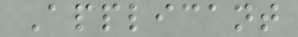Applicant
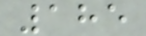185
